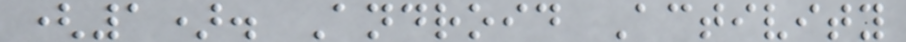(1). Android Activity
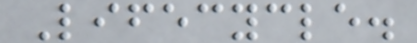Lifecycle.
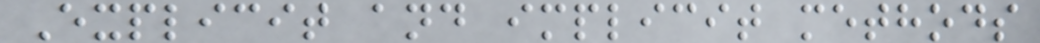Explicit and implicit methods
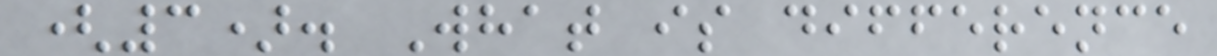(3). What is difference
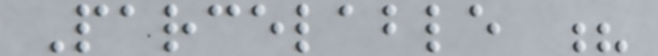Parcelable ?
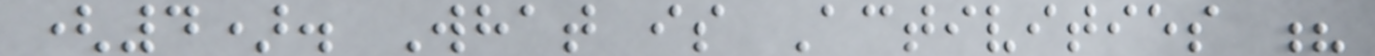(4). What is Activities ?
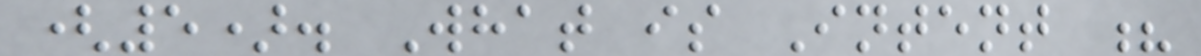(5). What is Intent ?
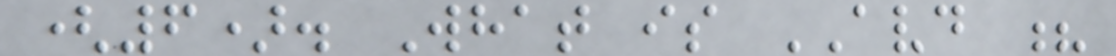(6). What is AVD ?
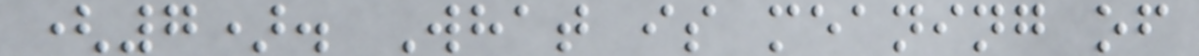(7). What is meaning of
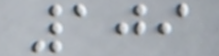109
